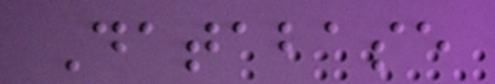Database
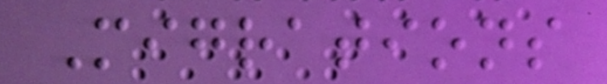Migrations
